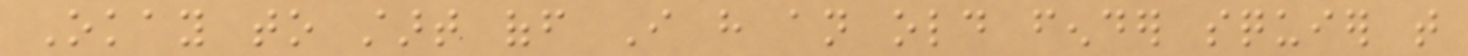Okay to start off I have an old fender squier that
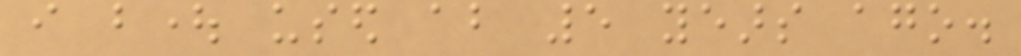i bought used about 5 years ago.
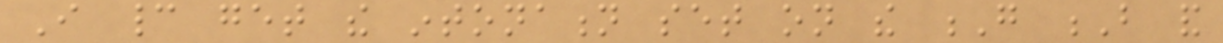I cannot get the intonation set on the G B and
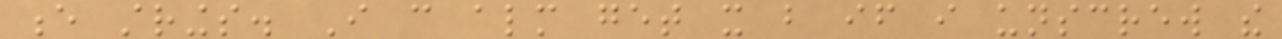e strings. I can almost get it but if i unscrew the
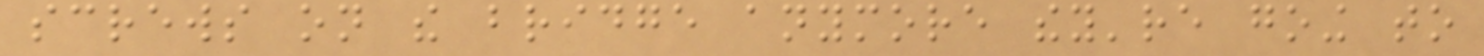screws on the bridge anymore they're going to
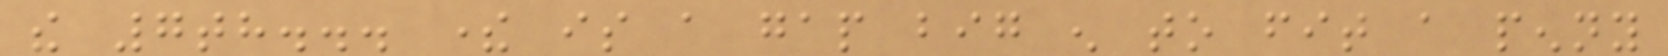the 7th... there is a gap big enough to fit a penny
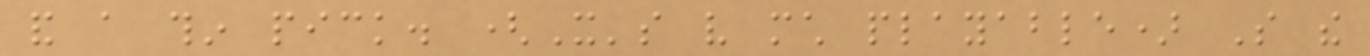and a thin pick. (It's very much playable) So the
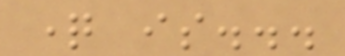question is...
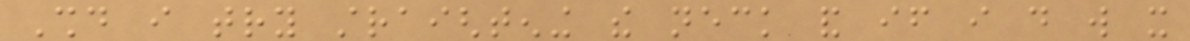Should i try straightening the neck and if i do will it
